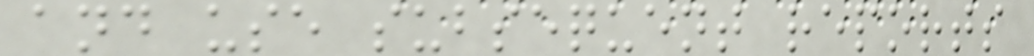and use subsequent reports
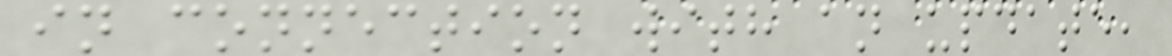in connection with an update,
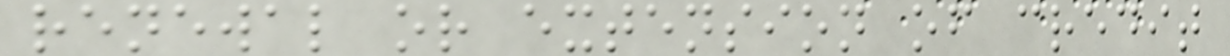renewal or extension of credit
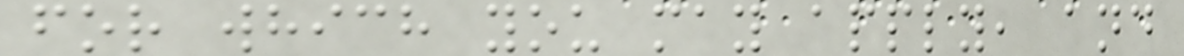for which you may apply, and
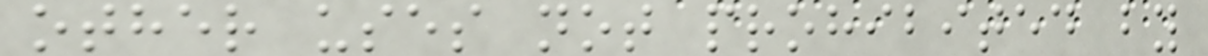other uses not prohibited by
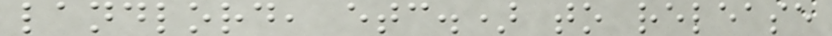landlord, etc.) to release
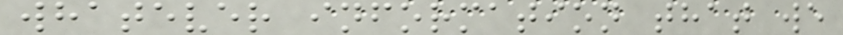whatever information that we
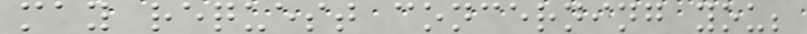may request concerning you;
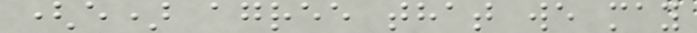(e) agree that we may
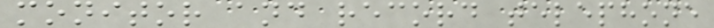monitor and record telephone
